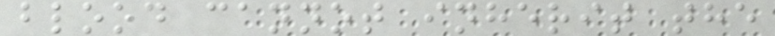blood cannot inherit the
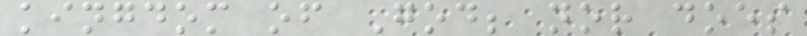kingdom of God; nor does
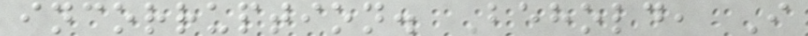incorruption. Behold, I
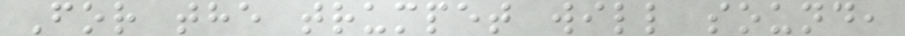For the trumpet will sound,
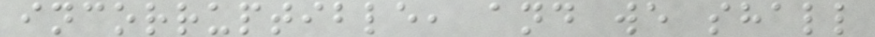incorruptible, and we shall
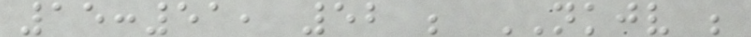15:51, 52 ; NKJV ;
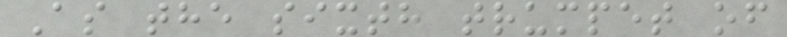As the sixth trumpet of
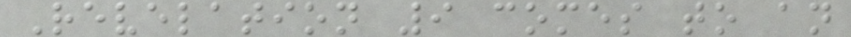Revelation 9 comes to an
